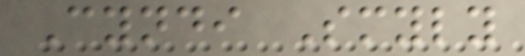Cyndi Smyly
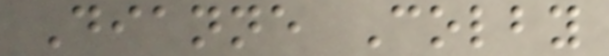Dianne Colby
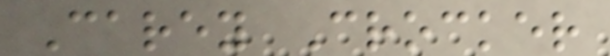Carey Crocker
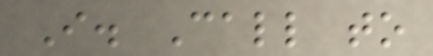I. Call to
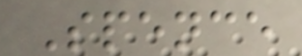Spence
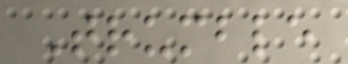Trumble
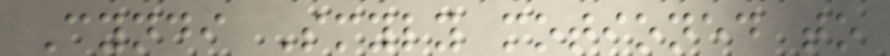Cyndi Smyly motioned to
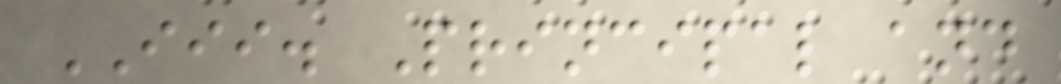III. Principal and
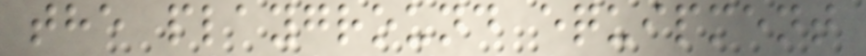the playground equipment
